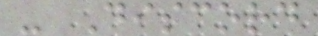- Discord
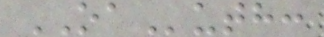OAuth:
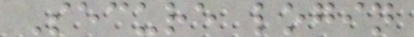Secure login
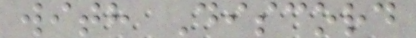with Discord
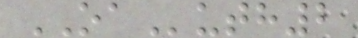OAuth2
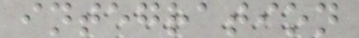integration
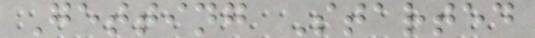Getting Started
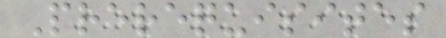Prerequisites
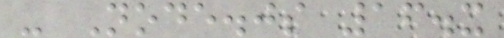- Node.js 16.x
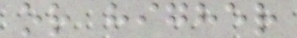or higher
